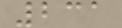231
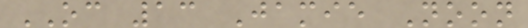OC 13 Jamie Noon
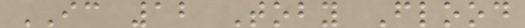IC 12 Toby Flood
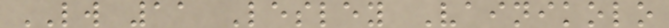LW 11 Lesley Vainikolo
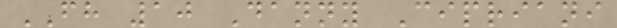FH 10 Danny Cipriani
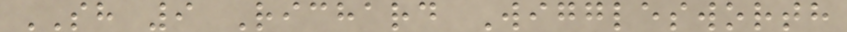SH 9 Richard Wigglesworth
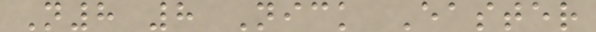N8 8 Nick Easter
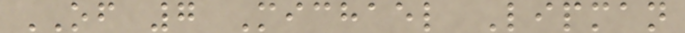OF 7 Michael Lipman
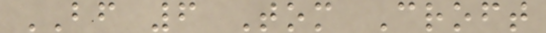BF 6 Tom Croft
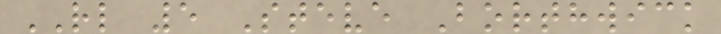RL 5 Steve Borthwick
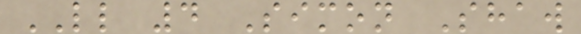LL 4 Simon Shaw
